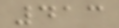413
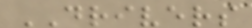DRIVERS
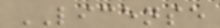LICENSE
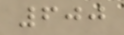600
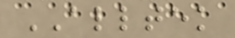ALLTEK
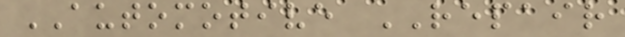AUTOMOTIVE REPAIR
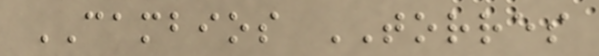CAMBIOS TORRES
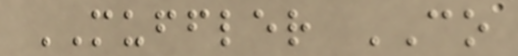MUFFLER CO
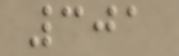301
